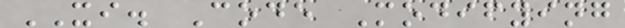XI. Code Modifying
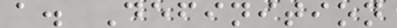a. Definition
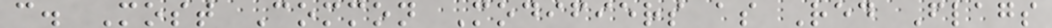c. Most Common Modifiers as Red Flags
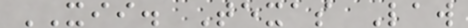XII. Texas Law
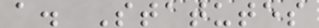a. Statutes
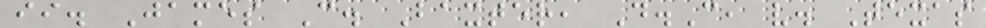ii. James C. Baxter, D.C, v. Texas
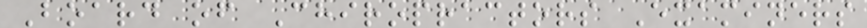Board of Chiropractors Examiners
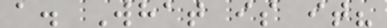a. What is it?
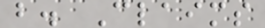b. Claims
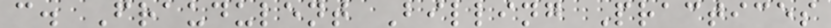c. Fraudulent Billing Practices
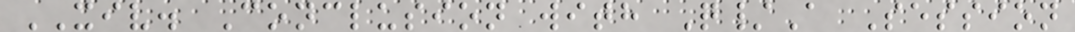XIV. Conclusion with Q/A Session
